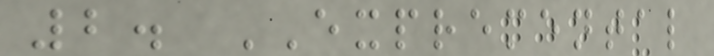2. EXPREMENTAL
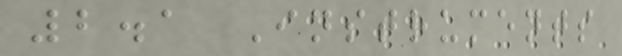2.1 Instruments
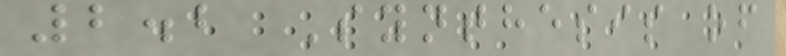2.2 Synthesis of
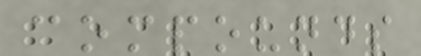compounds
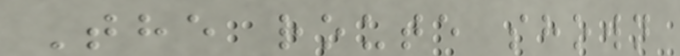The route shown
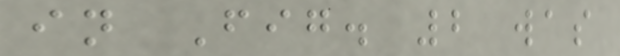in Fig. 2 was
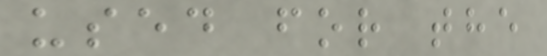used for the
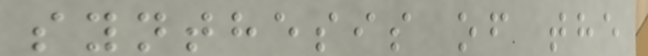synthesis of the
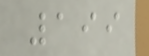199
